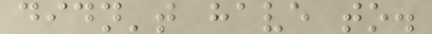didn't have to.
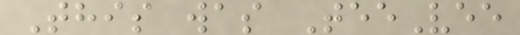This was TeeVee
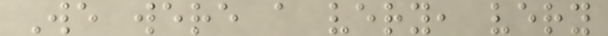We were a very, very
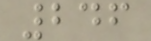246
